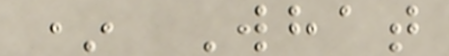* What
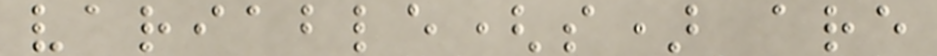variable(s) are
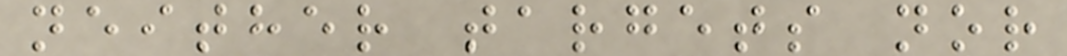neither targets nor
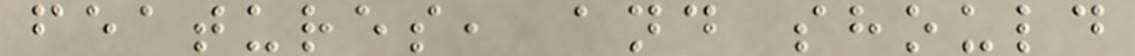features, and should
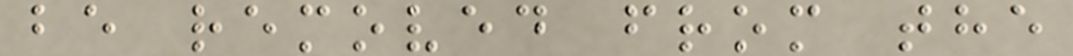be removed from the
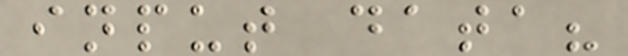input data?
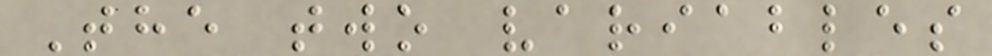The two variables
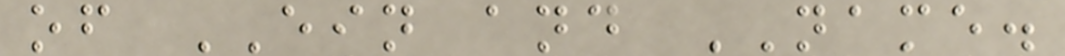of EIN and NAME.
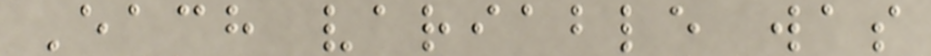Each variable was
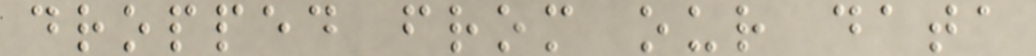dropped from our data
